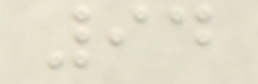94
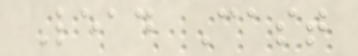Lead Cast
